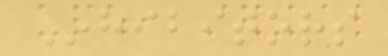Inhibitors
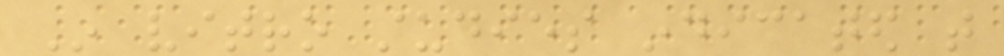In vitro studies indicated that
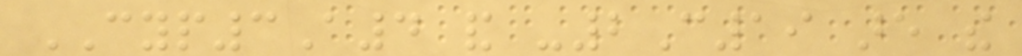CYP3A4 and -2C19 are the
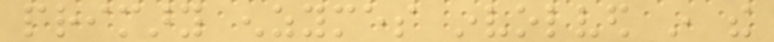primary enzymes involved in the
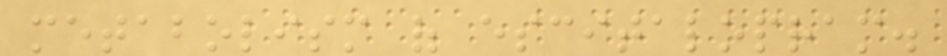metabolism of escitalopram.
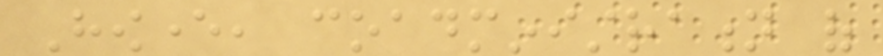However, coadministration of
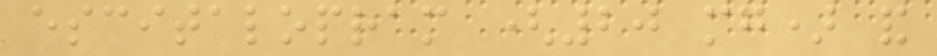escitalopram (20 mg) and
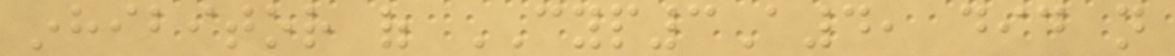inhibitor of CYP3A4, did not
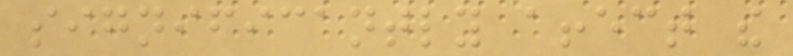significantly affect the
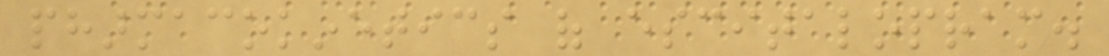pharmacokinetics of escitalopram.
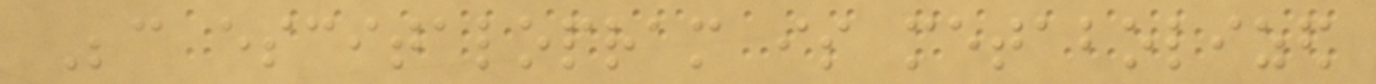Because escitalopram is metabolized
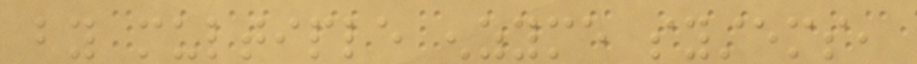by multiple enzyme systems,
